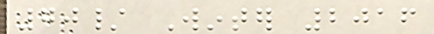70/ Winter 2016
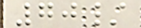70/
